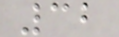32
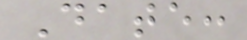Date:
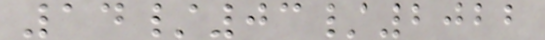14/03/2022
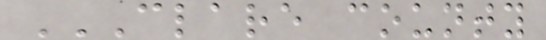CLARE COUNTY
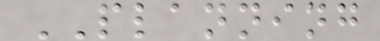PLANNING
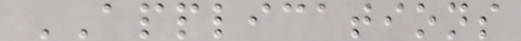APPLICATIONS
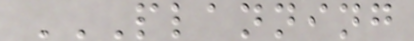PLANNING
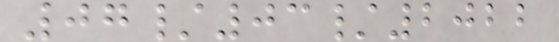07/03/2022
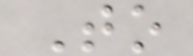To
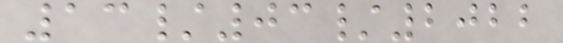13/03/2022
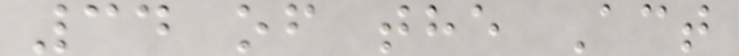34 of the Act
